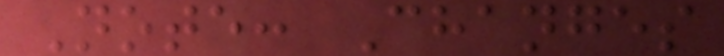Note: Changes
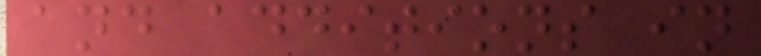and additions in
